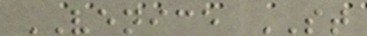VENICE ST
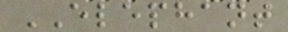ELEPHANT
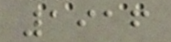1916
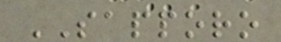SAPPORO
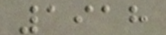1918
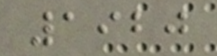1920
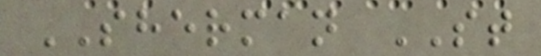SHERMAN ST
